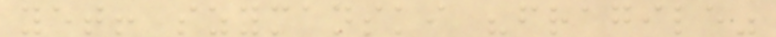yet! szymanski "fragile"
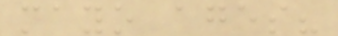mayo ages?
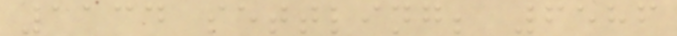1134 settling; 6586
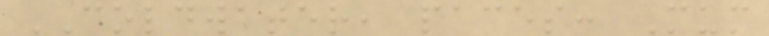COLDWATER, paces: Mum
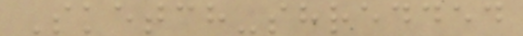Sketch-shredded
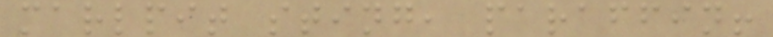marlpit sting, paraffin!
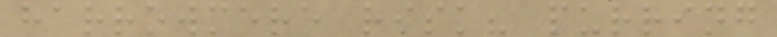harrowmere risk? purring
